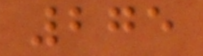275
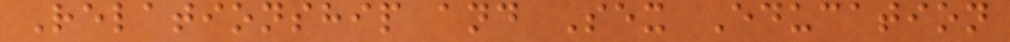Relationship and Sex Education
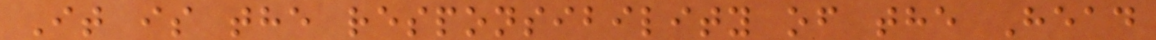It is the responsibility of the Head
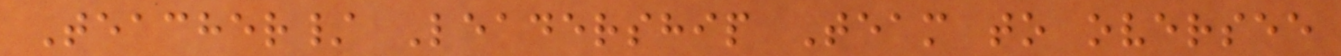Teacher/ Leadership Team to oversee
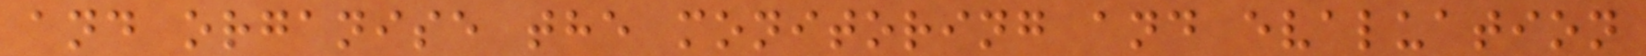and organise the monitoring and evaluation
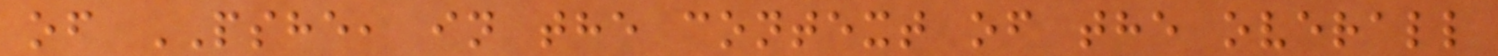of PSHE, in the context of the overall
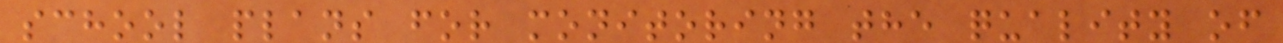school plans for monitoring the quality of
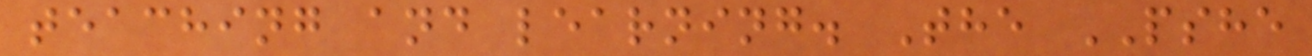teaching and learning. The PSHE
